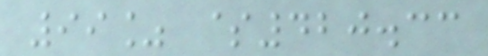99% $420.33
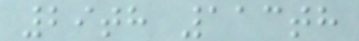29th 113th
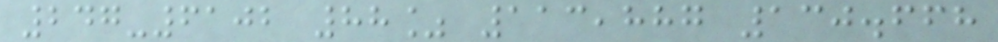247-6102 88% 113,887 130.668
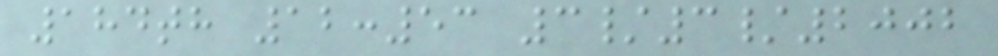184th 12:53 3/3/2002
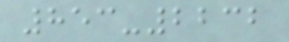853-2232
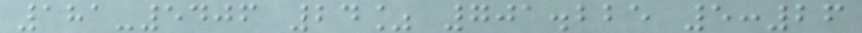181-5406 24% 701.225 5:26
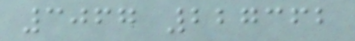3067 227362
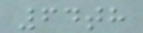64th
